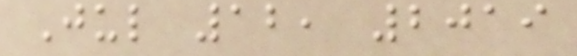Jul 12, 2019
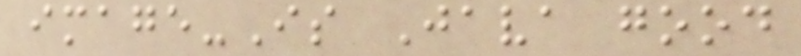image-Is Java good
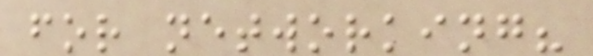for networking?
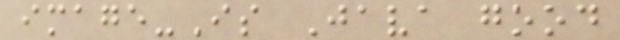image-Is Java good
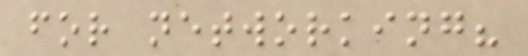for networking?
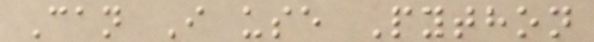Can I use Python
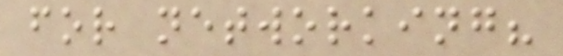for networking?
